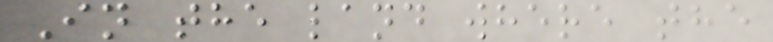In the land where the
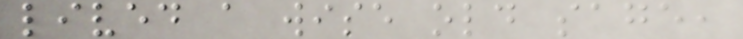lived a wise old sage,
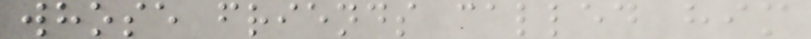whose friends called him
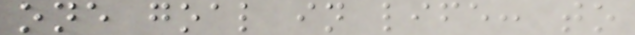one goal in life: to
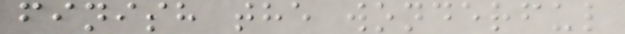finish the wonderful
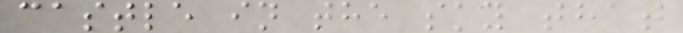castle in the sky that
